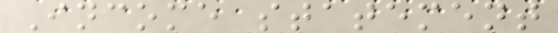Income statement
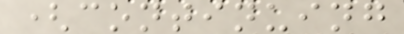(continuing
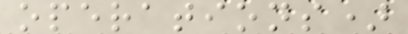operations)
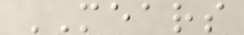MEARS
